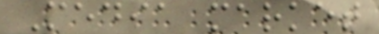Media market
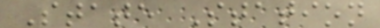State Station
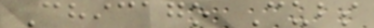Chicago Cubs
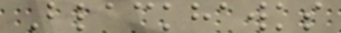Blackhawks
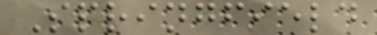Springfield
